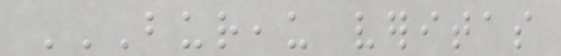BUREAU VERITAS
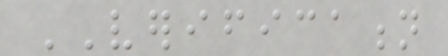VERIFICATION
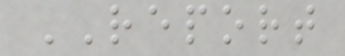REPORT
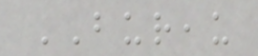BUREAU
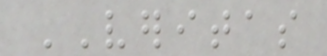VERITAS
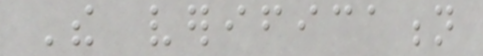The verification
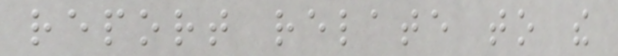report relate to the
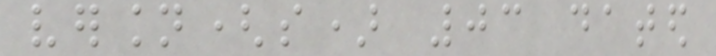version(s) 03 dated
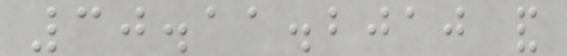30.11.2010 and
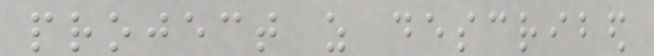project as described
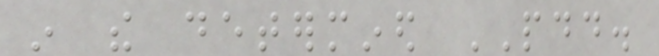in the determined PDD.
